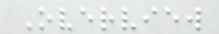Overview
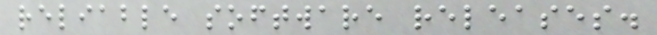reliable software releases.
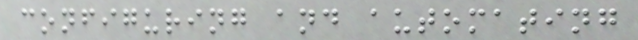configuring and automating
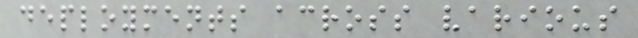deployments across various
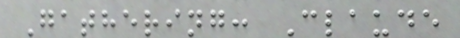Gathering: Claude
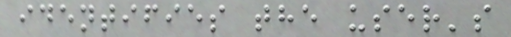identifies the user's
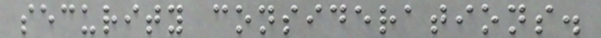security considerations.
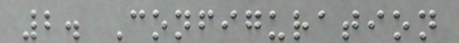2. Configuration
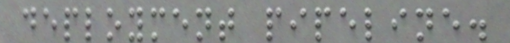deployment pipeline.
